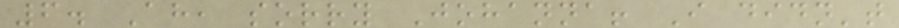6. Ah, sorry Johanna! I didn't
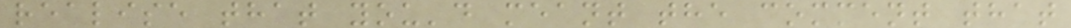realise that you'd meant the comment that
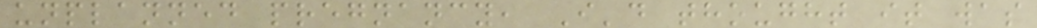unplanned pregnancy, I'd thought it was
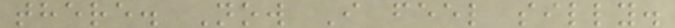there. Now I feel silly.
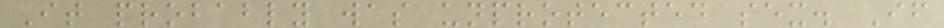It probably was unprotected sex. If
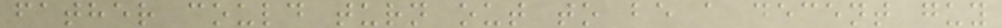father could turn out to be a decent guy
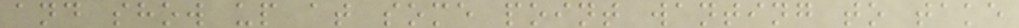and show up at some point wanting to take
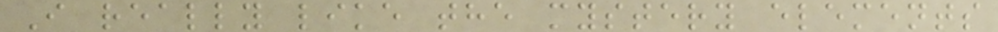I really like the mystery elements
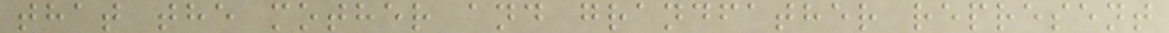that the mother and grandfather represent
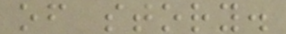of story.
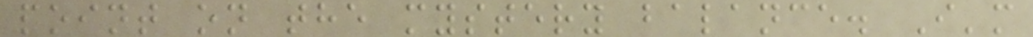point on the mystery balance. I'm
